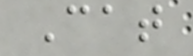Cat
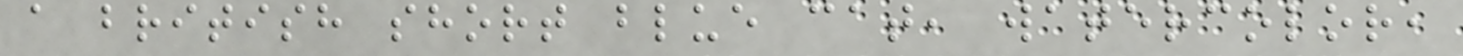a british short blue cat, watercolor,
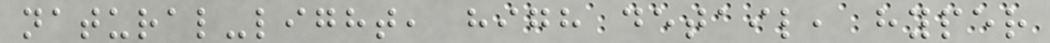natural-light, high detail, hyper
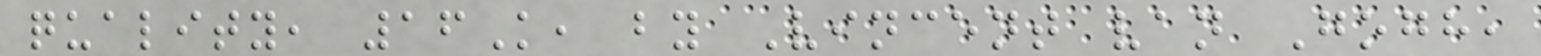quality, 16K, by Vincent van Gogh,
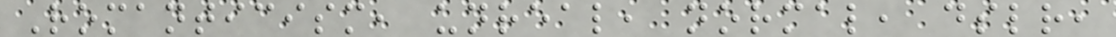Romanticism, unreal, normal, dslr,
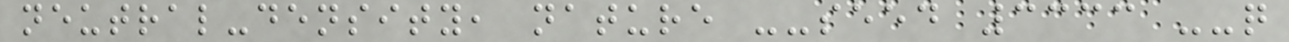neutral-density, nature --seed 3333 --q
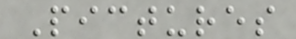Pictures
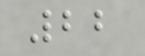22
